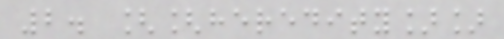2. [[heredity]]
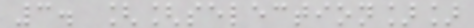3. [[selection]]
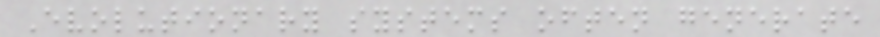Evolutionary systems often generate
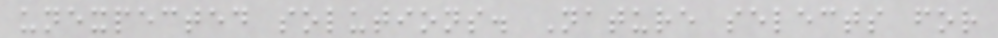unexpected solutions. Nature selects for
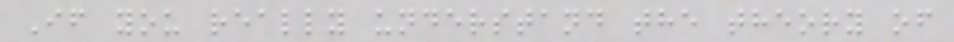If you really understand the theory of
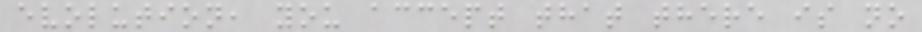evolution, you accept that there is no
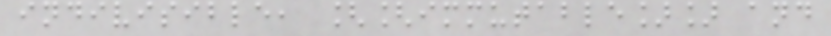indivisible, [[immutable]] and
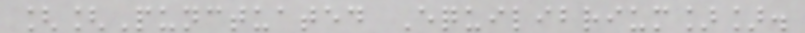[[Punctuated Equilibrium]].
